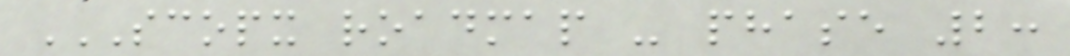SCOPX ROADMAP - PHASE 2:
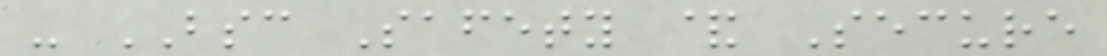- BSC Safety & Secure
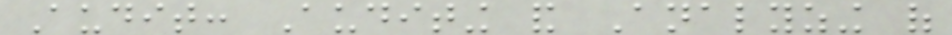Audit: Auditing and Analyzing of
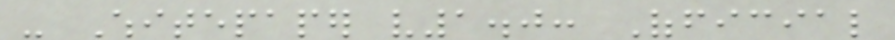- Whitepaper v1.0: Official
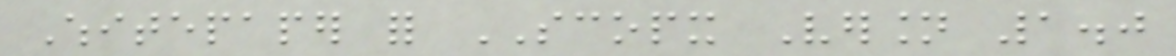Whitepaper for SCOPX Version 1.0
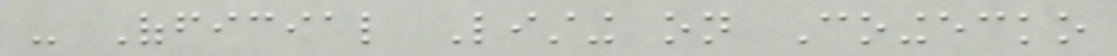- Official Listing on Coingecko
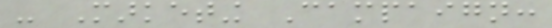- Marketing Campaign:
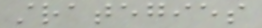strategies
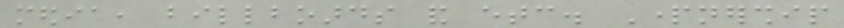media, billboards and etc. Partnership
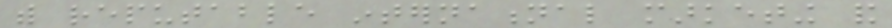with reputable international marketing and
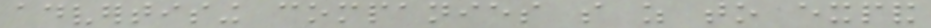advertising companies so as to expand
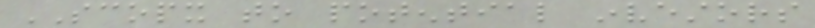SCOPX to potential investors
